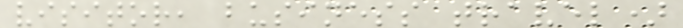visitor, business travel)
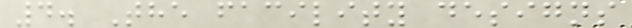4. The facility designs
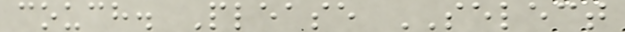couch. Please SELECT
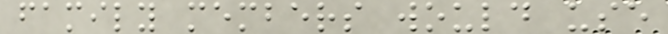family members would use
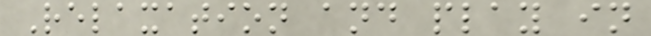Relaxation and play in
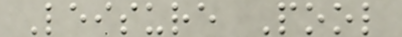Leisure Pool
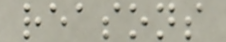reasons
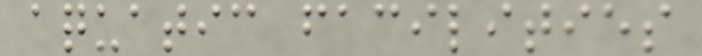aquatic facilities
